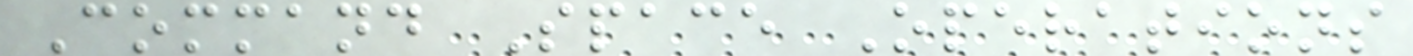Command Space Operations
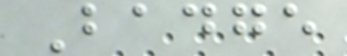Badge
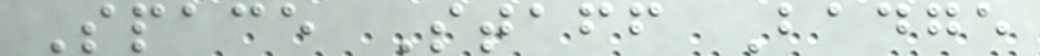Space Staff Badge
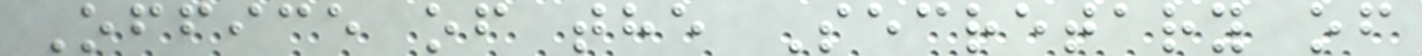Office of the Secretary of
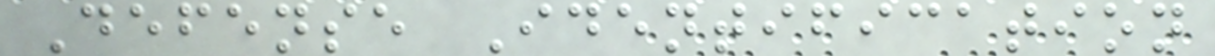Defense Identification
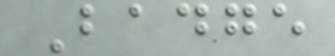Badge
